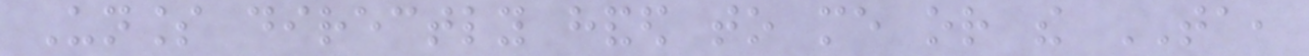Unless directly handed to me or the TA,
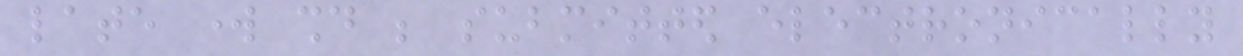late work should be submitted electronically
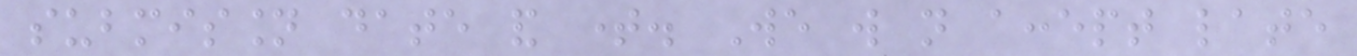submission date and time. We will not accept late
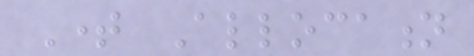Time Allocation
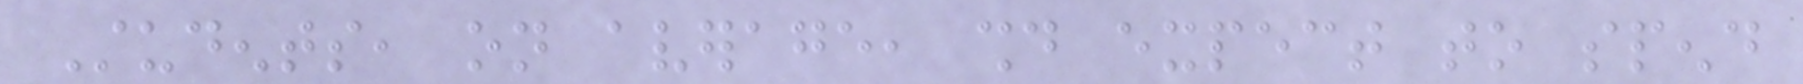Students, on average, should expect to spend
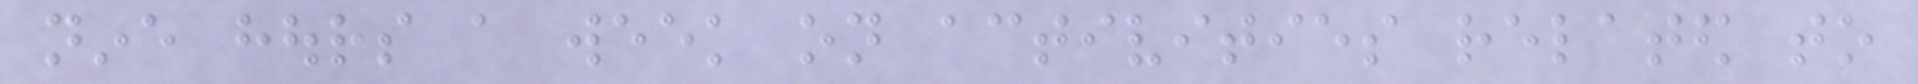nine hours a week on activities related to
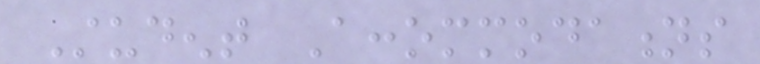Student Accommodations
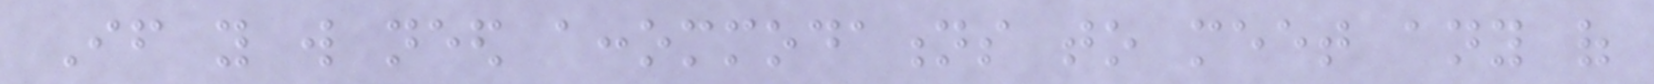If you will need accommodations to meet any of
